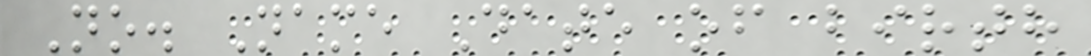No. Name Date of birth
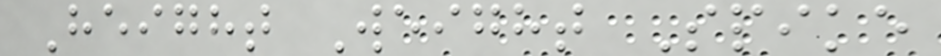Height Weight Spike
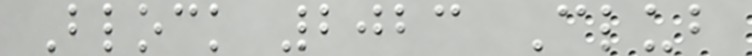Block 2023 Club
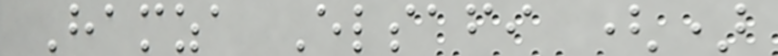Hamza Elsafi ()
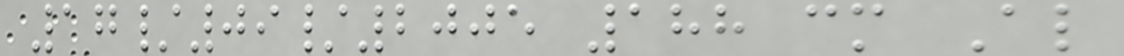17/09/2005 188 cm Al
